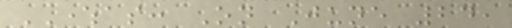WHEREAS: On June 24,
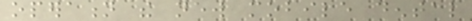operation the new mobile dental
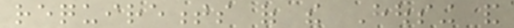requirements of the Housing and
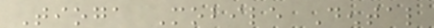Tioga Mobile Dental
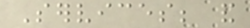Services; and
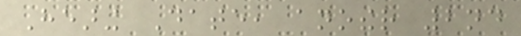Hearing Date, another 2nd
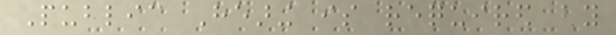Public Hearing is required by
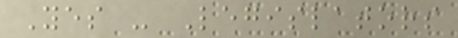Yes - Legislators
